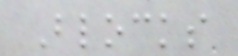Blocks
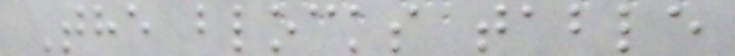The blocks table
